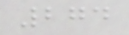274
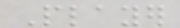Player
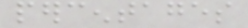percentages
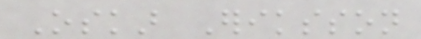Oskar Eriksson
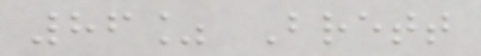86% Brett
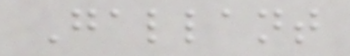Gallant
